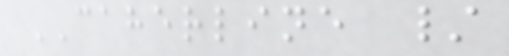CAHERLINE /
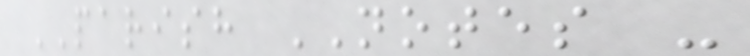PARISH NOTES -
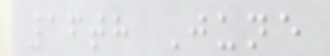16th June
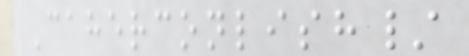Caherconlish/
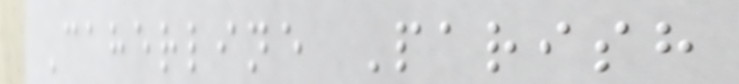Caherline Parish
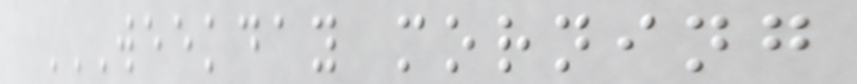WEEKDAY MORNING
